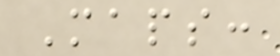Maps:
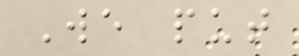We put
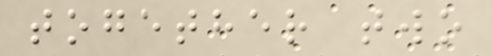together two
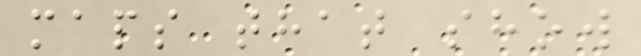maps that show
